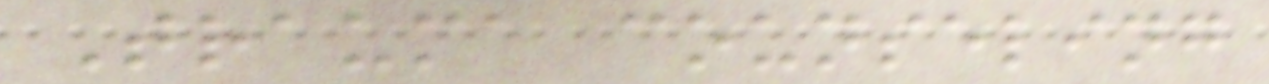Trauma counseling
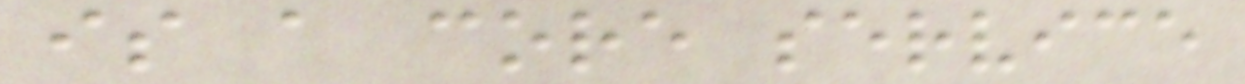is a core service
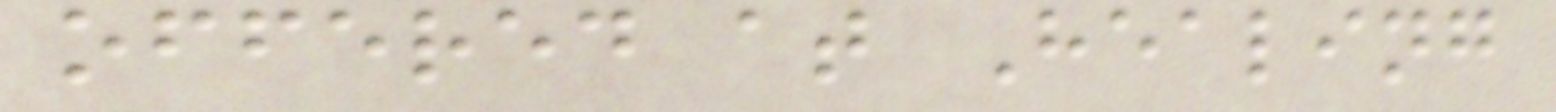offered at Healing
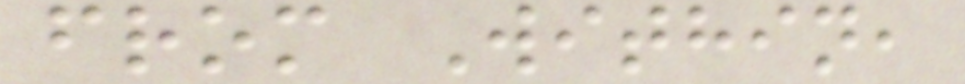from Within,
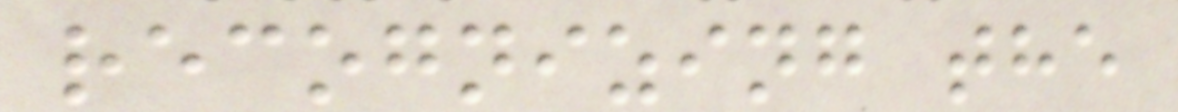recognizing the
